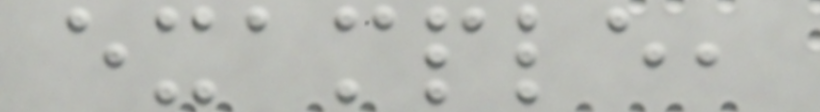example,
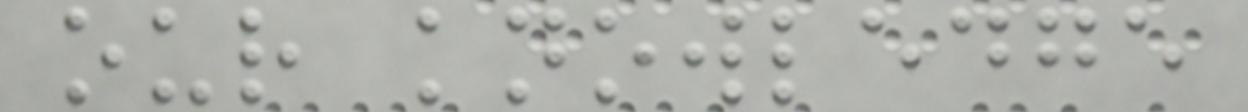our knowledge
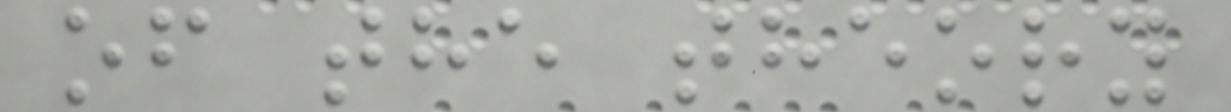of the theory
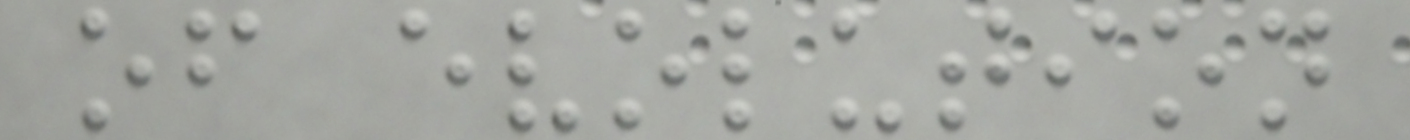of evolution
